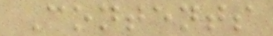Contents
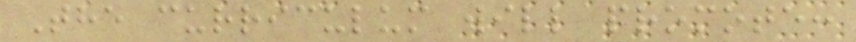The curriculum will promote:
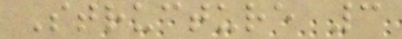Structure 3
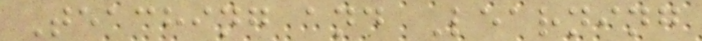Teaching and Learning
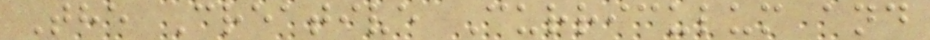The Creative Curriculum and
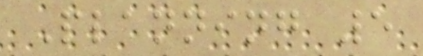Planning 5
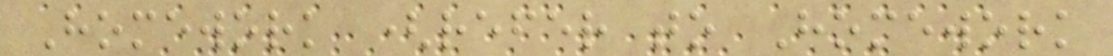Homework (refer to Homework
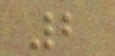2
